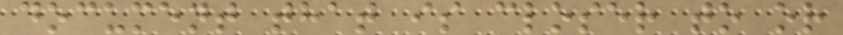document that is closer to or
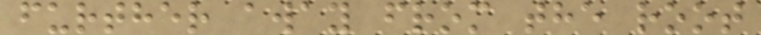further away from the root
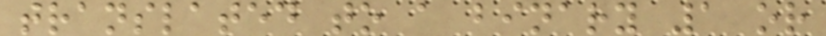translated to a binary 1 or
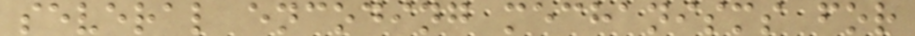several encoding mechanisms for
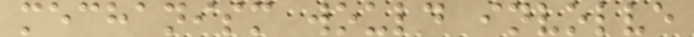mechanism would involve
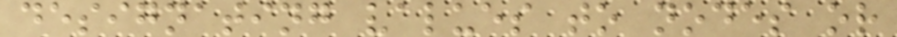designating values to nodes or
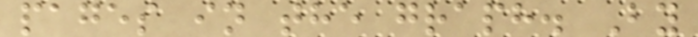pages in the graph. By
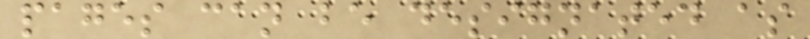pages can be designated as
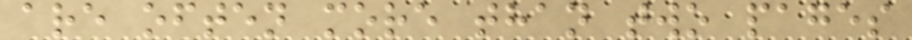are often more than two pages
